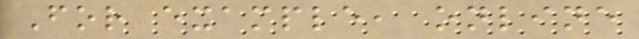For example, online
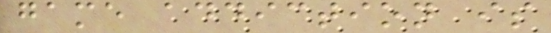game addiction is
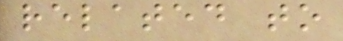related to
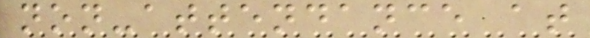non-attendance at
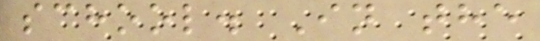school. In the
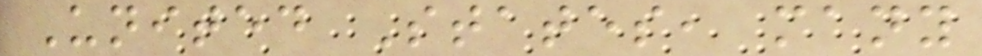United States, many
